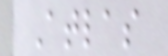Atlas
